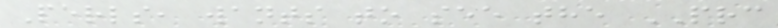Perls, wants to see the PRC
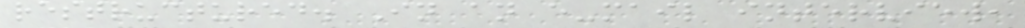restructured. In an e-mail interview,
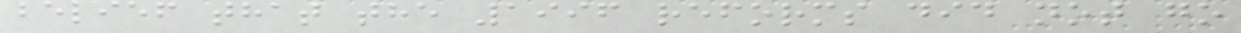belief that the 1996 reforms did not go
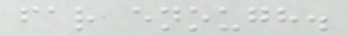far enough.
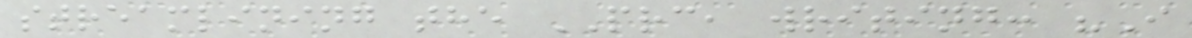streamlining the PRC, writing: "I
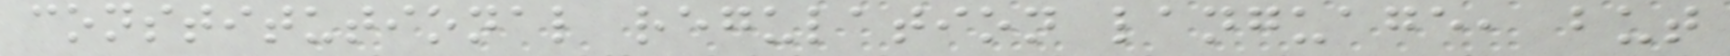constitutional regulation language, but
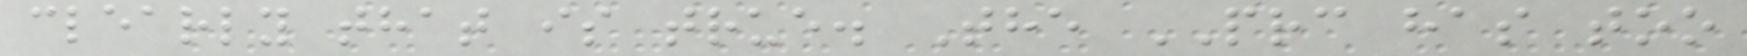clearly that is true. The PRC has too
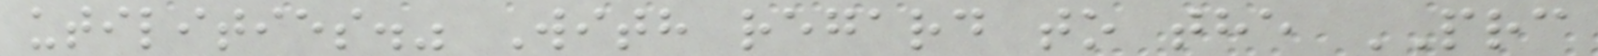utilities." With regard to the PRC
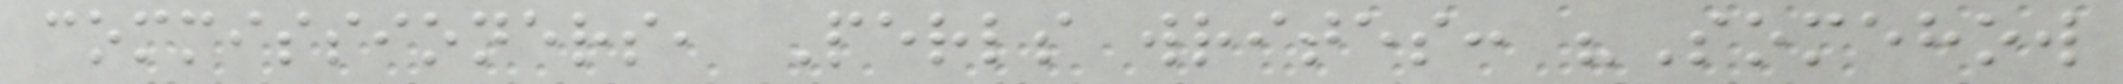commissioners, Perls writes: "Somehow
